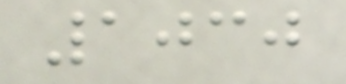1030
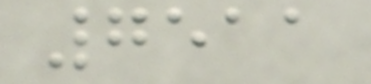7511
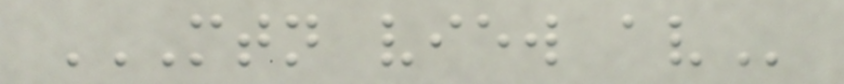MTN VIEW AV
